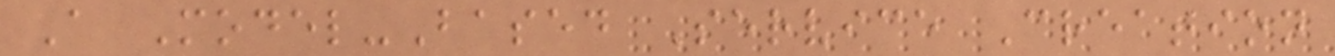A Model-Based Service Creation
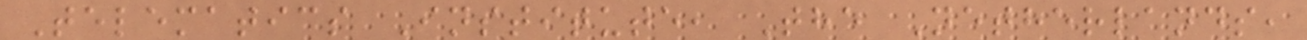Telematics Institute, The Netherlands,
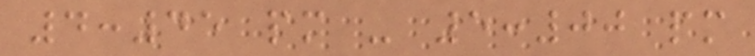4:45 pm - 5:00 pm
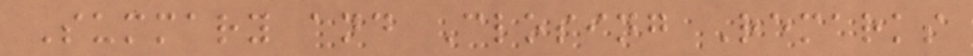Summary and Closing Remarks
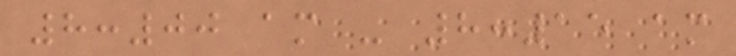8:00 am - 8:15 am
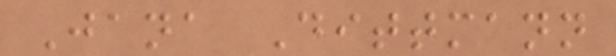Jana Dittmann
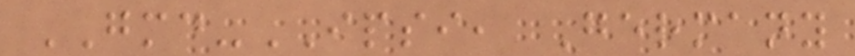GMD-IPSI, Germany
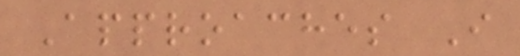Approaches I
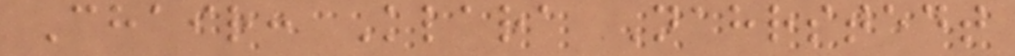Chair: Klara Nahrstedt
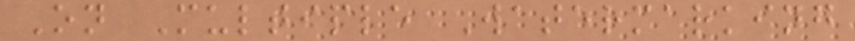On Multiple Watermarking
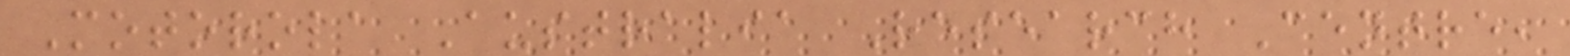Motorola Australia Research Centre,
